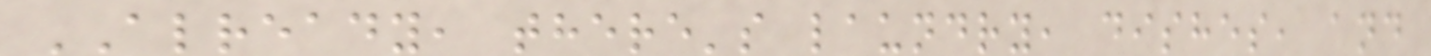ALREADY, there's laundry, dishes, and
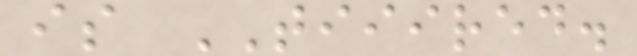is TIIIRED.
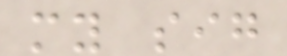my sig
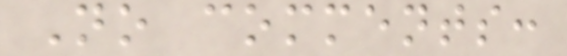No comments:
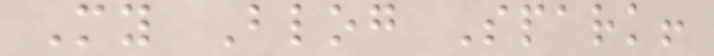My Blog Spark!
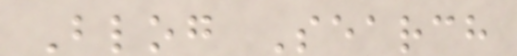Blog Search
